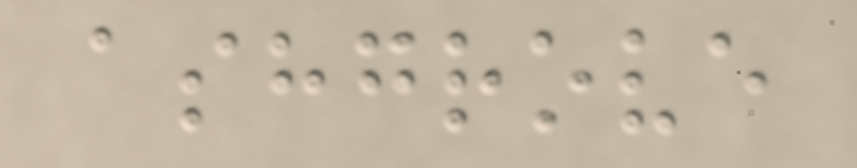ashgrove
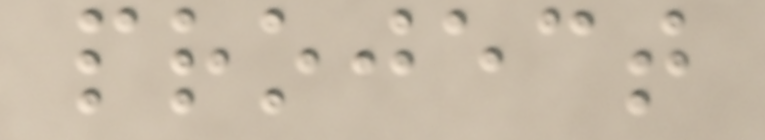project
